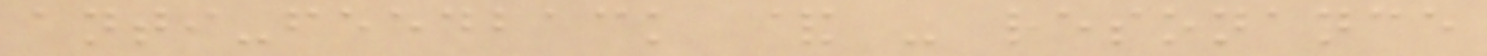anti-feedback & - resonance
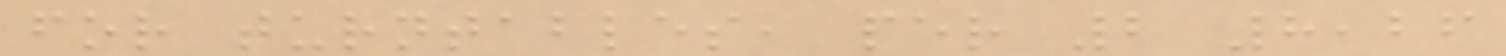for turntables, per 2 8,26
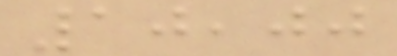10,00
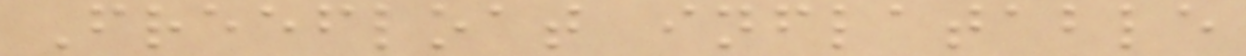Freefloat inflatable
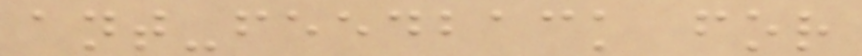ant-feedback for
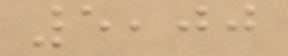5,00
